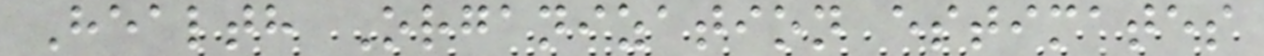Health Organization estimates
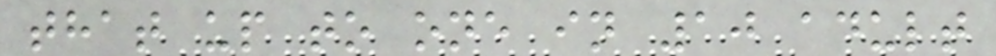that up to one in 10 adult
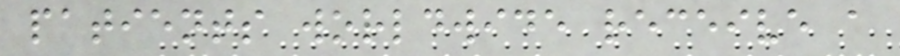patients worldwide receive a
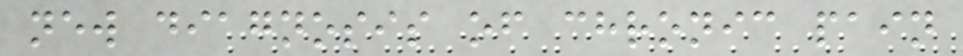new diagnosis of chronic pain
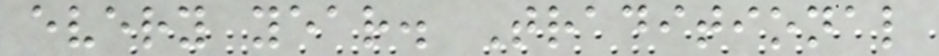every year. Traditional
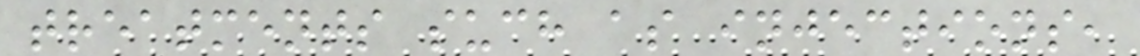treatments such as injections,
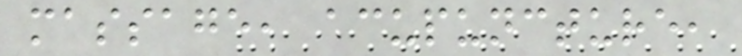massage, acupuncture,
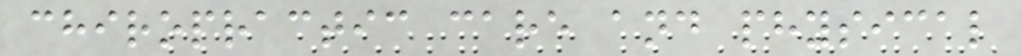chiropractic care and physical
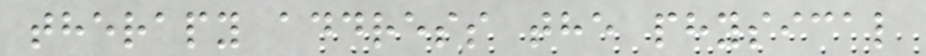therapy address the physical
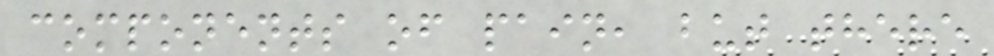components of pain, but there
